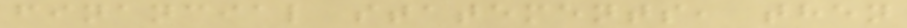financial statements, then
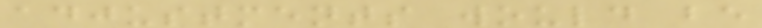adjustments would be
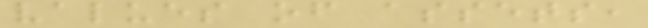values of assets,
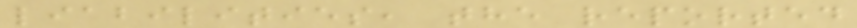liabilities, the reported
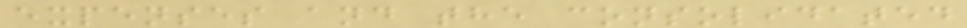expenses and the consolidated
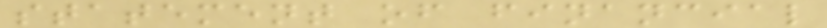statement of financial
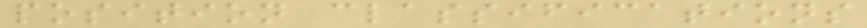position classifications
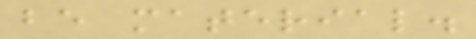be material.
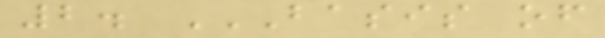2. BASIS OF
